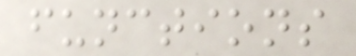functions
